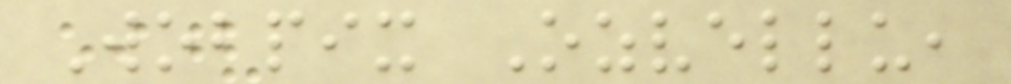Wobpix Ozvellu,
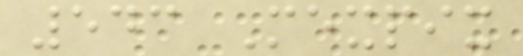543 Mexpix
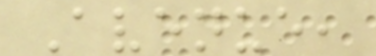Avenue,
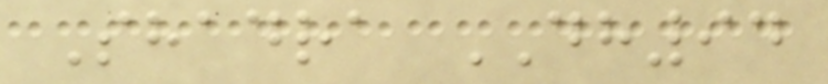Shadra DH94
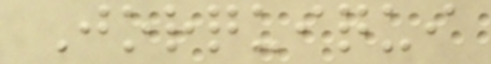Jorquiqui
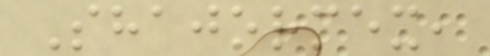Shajormex,
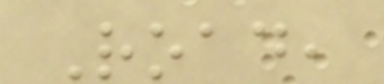Road,
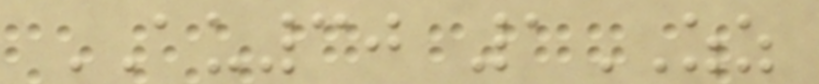AU30 1ZZ
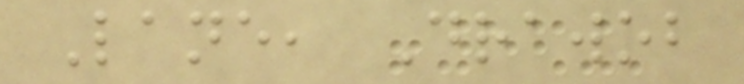Lane, Drawob
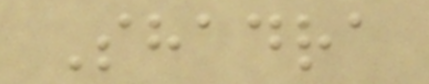Shadra
